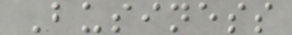Business
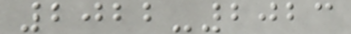2022-2023
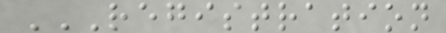REGISTRATION
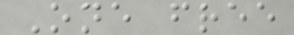One free
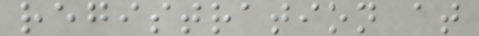registration at
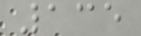135
